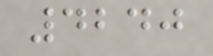4240
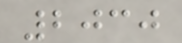2030
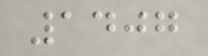1407
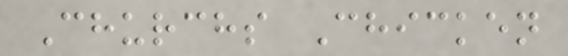Churchs Chicken
